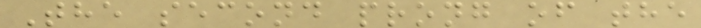The second prong of the
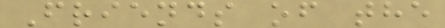Friends of the
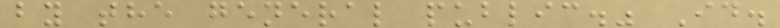by the general public." Id.
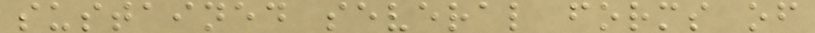sustained several forms of
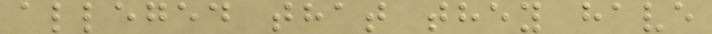alleged that they have
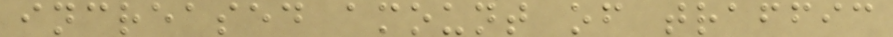increased amount of traffic
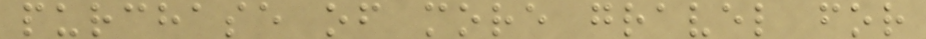purchase of more gravel for
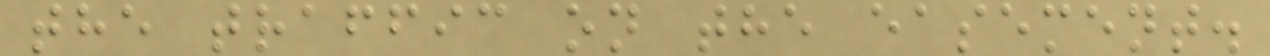the traffic on the easement.
